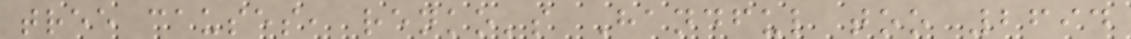tree causes, renko's Handful too 2694
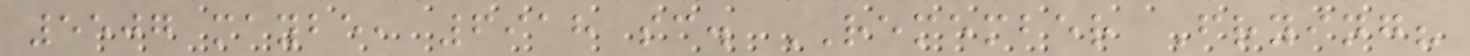5507 maybe, 6918 sc. REMEMBER Frying?
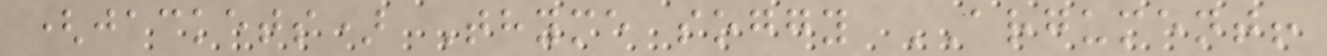(jackets) Thyme soggy ARGUMENT!
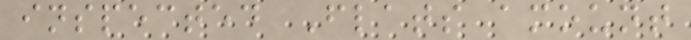inspected Flats amount
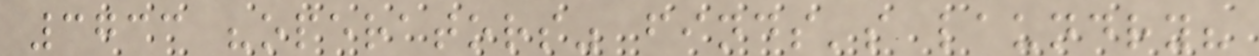3733 "operators" finds's laundry?
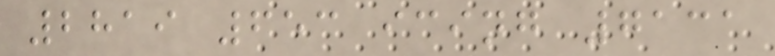2819 653 icing 7131
